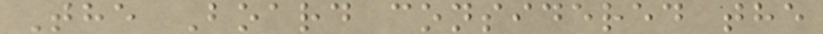The Board considered the
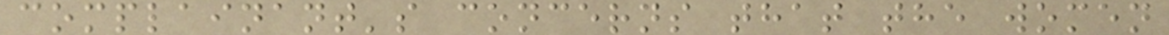complainant's concerns that the women
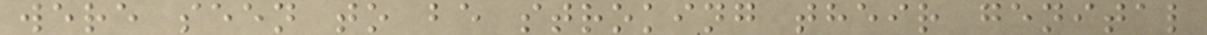were seen to be stroking their genital
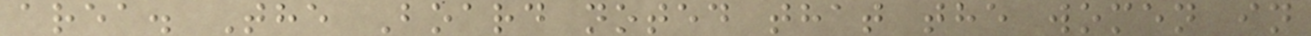area. The Board noted that the women in
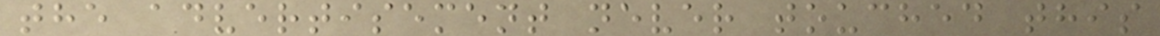the advertisement never touched this
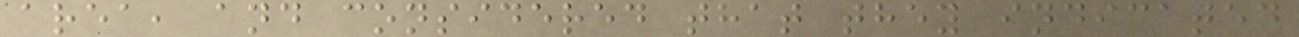area, and considered that they indicated
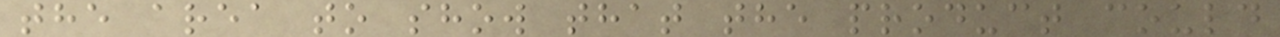the area to show that the product could
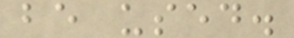be used.
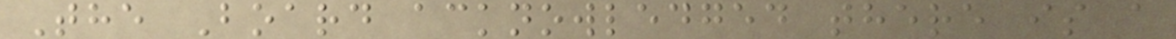The Board acknowledged there is a
